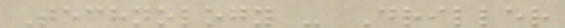Technology - Driller
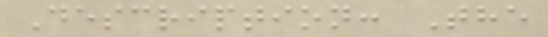Description: The
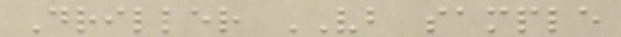Driller VB sample
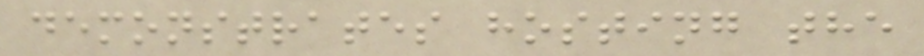demonstrates hosting the
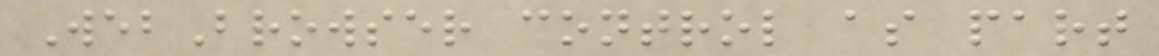WebBrowser control as part
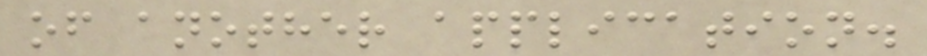of another application.
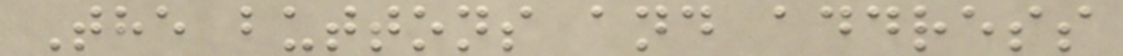The buttons and address
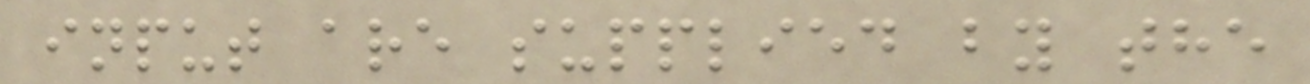input are supplied by the
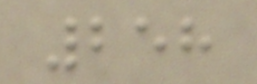258
